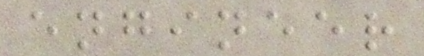engineer
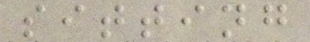sitting
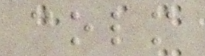colm
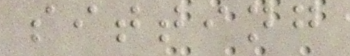sitting
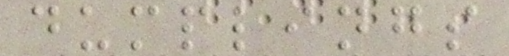dumplings
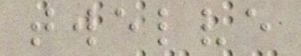twelve
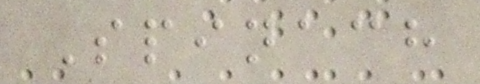Spinach
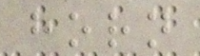horn
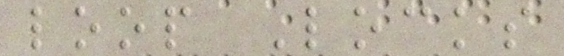loop Locks
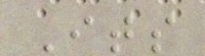Its
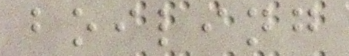boiling
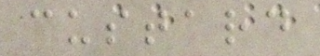custard
